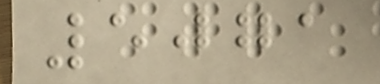5071
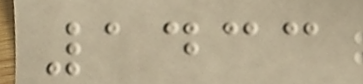1433
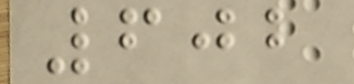602
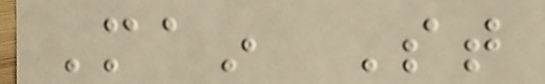Main St
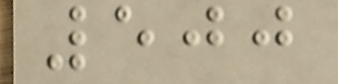500
